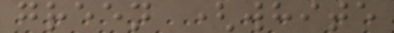green (white
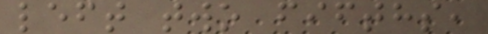left two fifths,
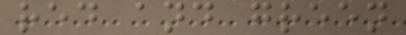red and green
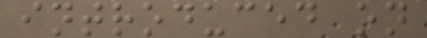introduced on
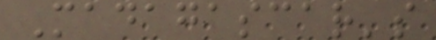Madagascar's
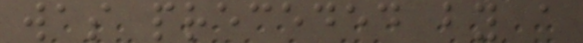was preceded by a
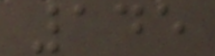145
